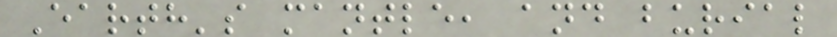Earth's mantle, and burial
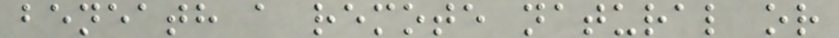beneath a remote natural or
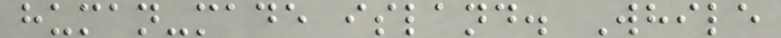human-made island. While
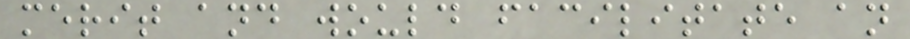merit and would facilitate an
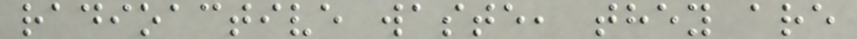radioactive waste, they are
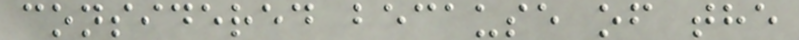considered because of the
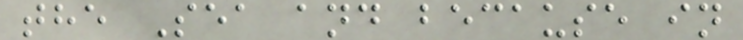the Sea and because in
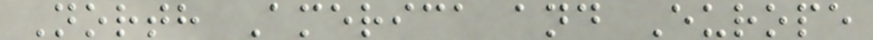North America and Europe
